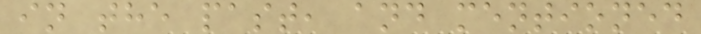in the past, and mentioned
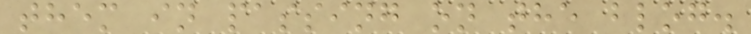them in passing on the blog.
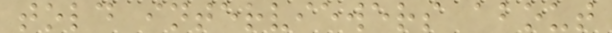told interviewers about
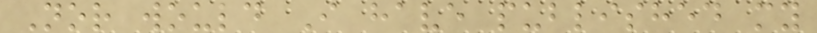Nor would I have published my
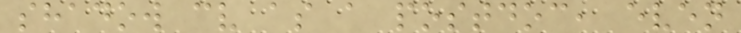shadow cv as a postdoc, even
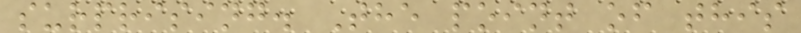surprising. The point of this
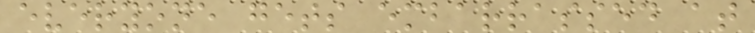everyone gets embarrassed at
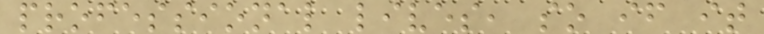professional lives, so if it
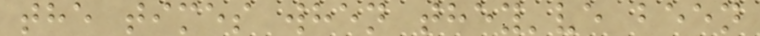the times when they've been
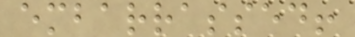embarrassed!
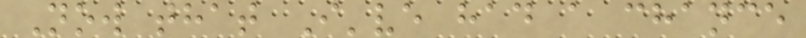Now that I've had a chance
